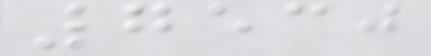7530
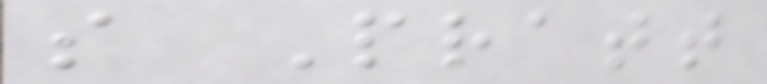s Pratt
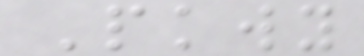Pkwy
